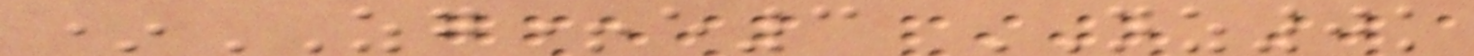*ZG+e3 NZ0k
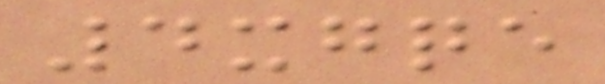4xgqe
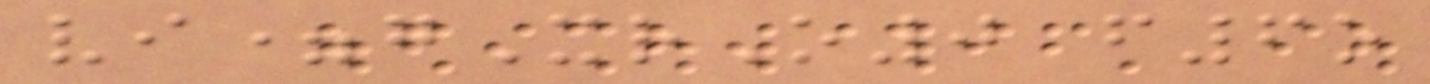vi=gXrO0 f6o
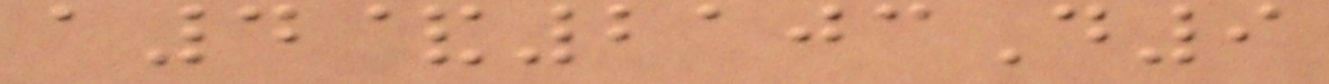a4&2103D9
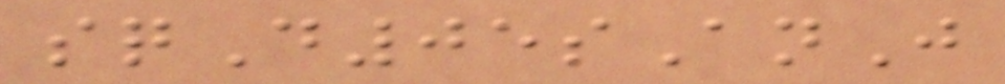sqD05sAnJ
